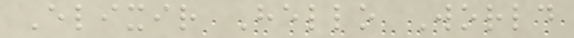Elixir Hello World
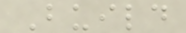Build
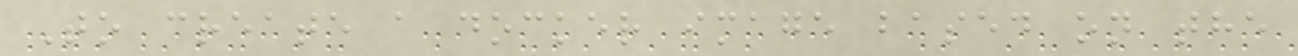To create a docker image based on the
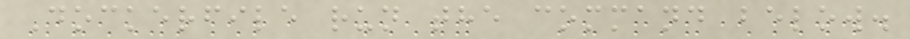Dockerfile run the command below.
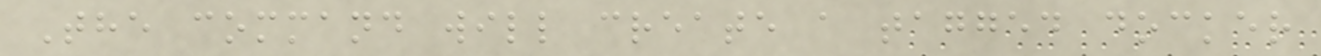The command will create a tagged docker
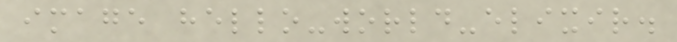image hello-world-elixir.
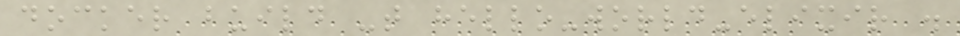docker build -t hello-world-elixir .
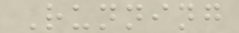Running
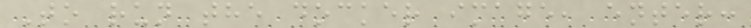To run the docker image, enter:
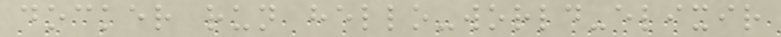docker run hello-world-elixir
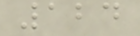124
